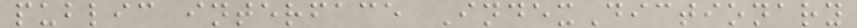public interface IndexDictionary
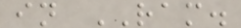in RAM.
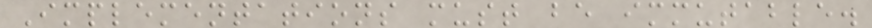Implementations must be immutable.
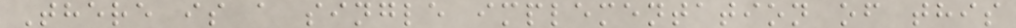There is a single implementation of this
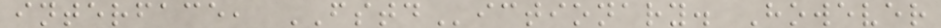interface, FSTDictionary. However
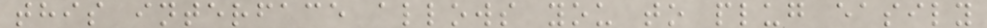this interface allows you to plug easily
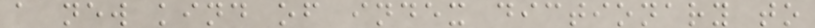a new kind of index dictionary to
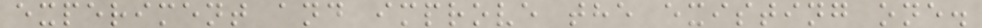experiment and improve the existing one.
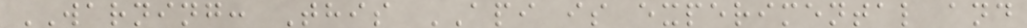WARNING: This API is experimental and
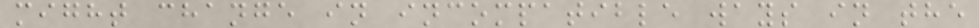might change in incompatible ways in the
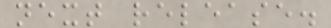next release.
